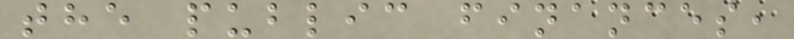the public finances,
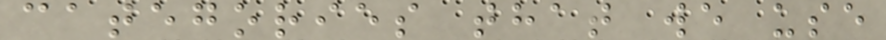categories that we use
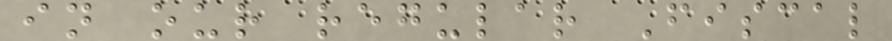in our regular Fiscal
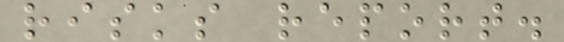risks report.
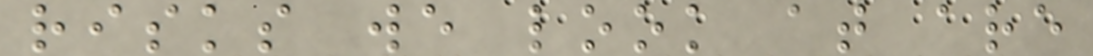risks we look at are
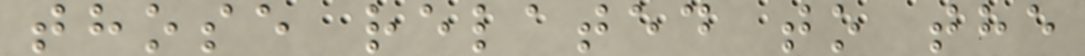those related to the
